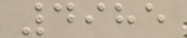4985
